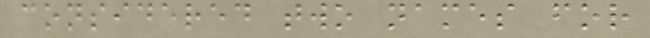considered two names for
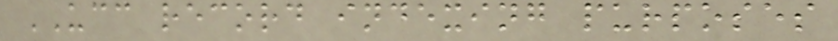UCC record indexing purposes
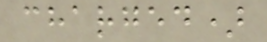charged)
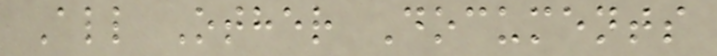All Other Documents
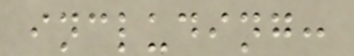including:
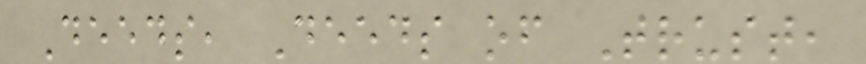Deeds, Deeds of Trust,
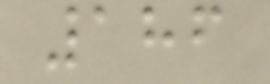186
